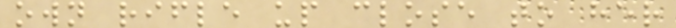own rifle up close to her
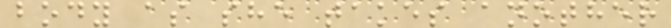body as she takes another
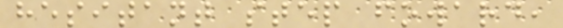hesitant step foward,
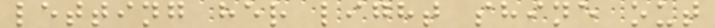letting her light shine out
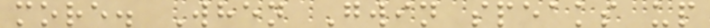more. When Gwin speaks up
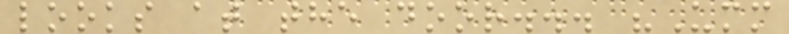looks at the door... "Umm
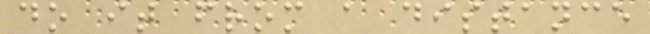do it from a distance
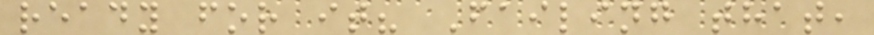ready for it? Failing that,
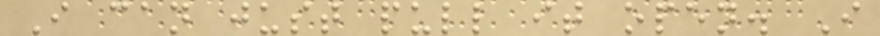I can just pull it open. I
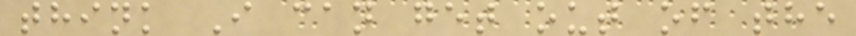think I can get out of the
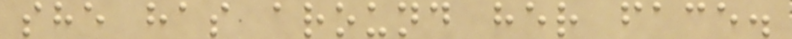she has around her face.
